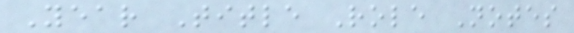Year Title Role Notes
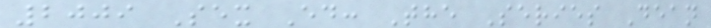2009 Sex Ed: The Series Dean
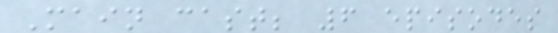Main cast; 6 episodes
